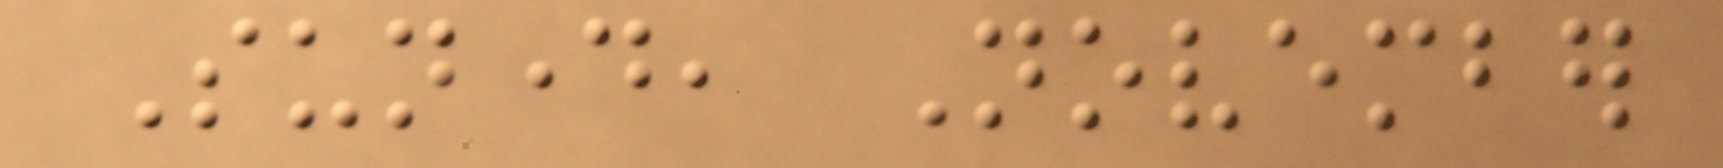Sunday, November
